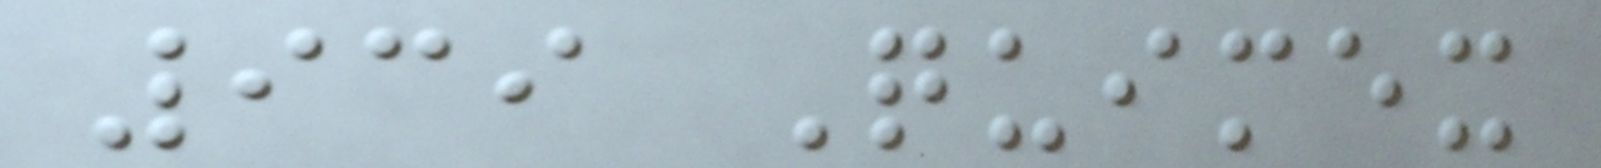939 Quimex
